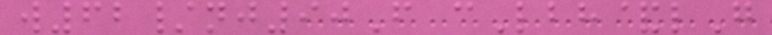w62/nj90F cLbh&lG
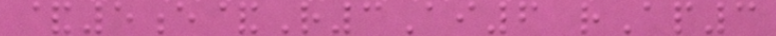&5e&R3Ai6 rAp3
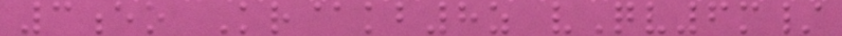3eo Kr@kb8z vQv6m/
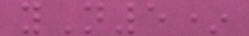yN5*
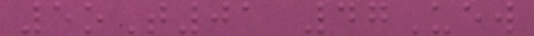5oT01 47Uew
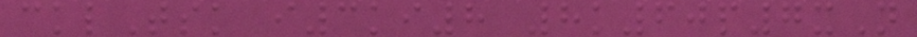cklTsk i3ki8 8k60p7xN
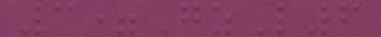3=GzL6
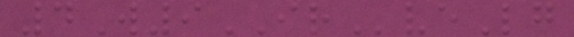4W9IRveLg
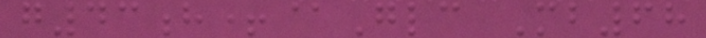g43h+@Glc Mb68
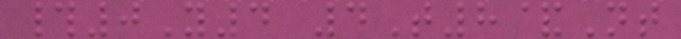#0Y4 4T8&Nt
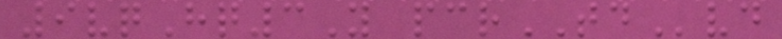9vqHq3Y pcrTDvd
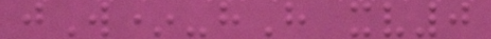jW*-hH xv0
